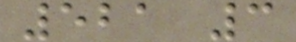521 3
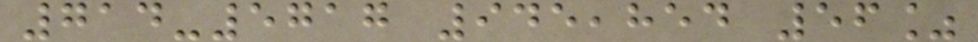714-5717 945,854 56%
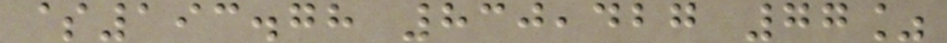$193.78 830,427 77%
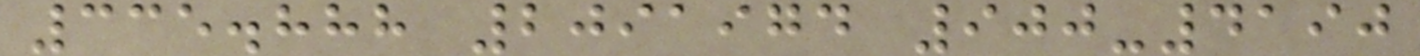335.888 2091974 900-4190
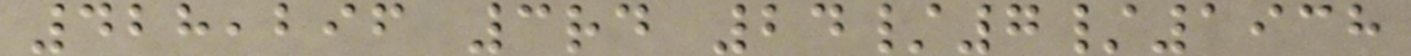428,296 3rd 24/7/1938
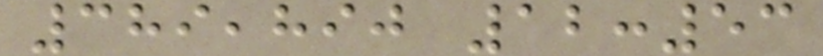389,890 12:53
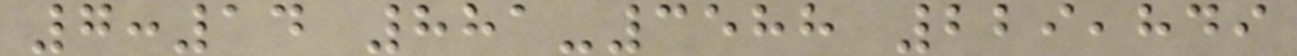7:14 881-3588 229,849
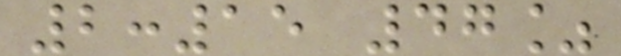2:15 47%
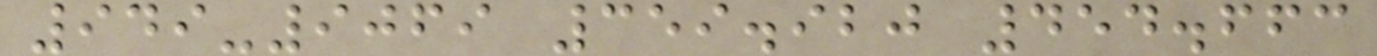949-9069 359.920 454.663
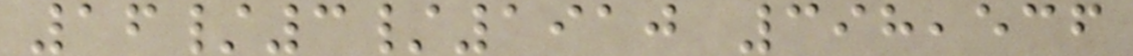16/3/1910 398,536
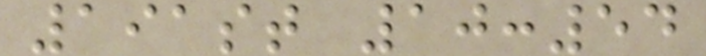191st 10:54
